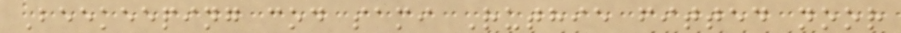Beekeeping cod sami Ruthie fitted noor
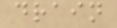drain
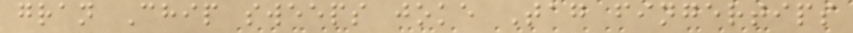gran Chip sweeps joke Tag fingertips
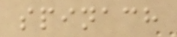spinach
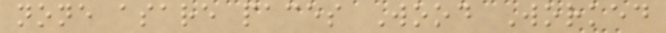none asare paces Wood Worked
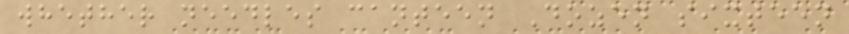whether needles canteen Dozen sixteen
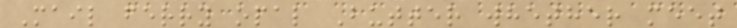Mail ferry opal Butter whether meet
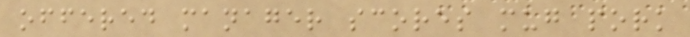offered manager scores mug pork
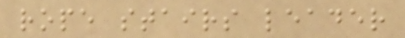rope stairs leader
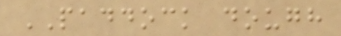PADDOCK dough
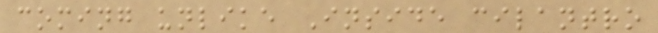coming unlike Inside cilantro
